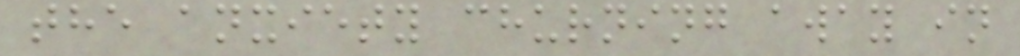the anxiety churning away in
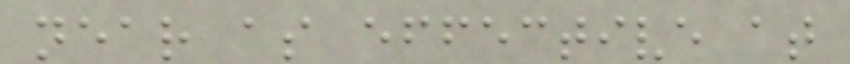near as effective at
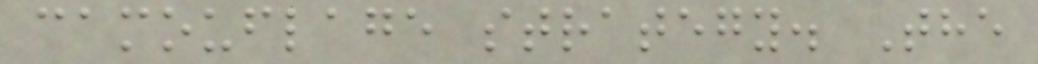camouflage strategy. The
